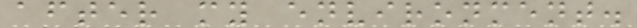after my environment.
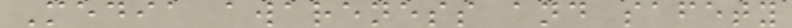Media awareness and safety
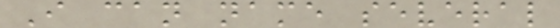I can name several
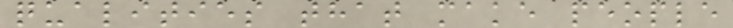qualities that make people
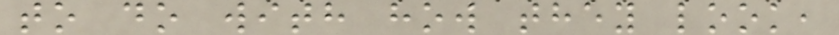to do with how they look,
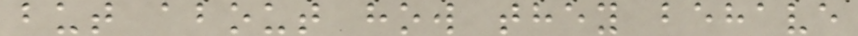but about how they behave
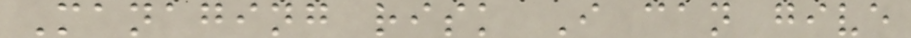Managing risk I can give
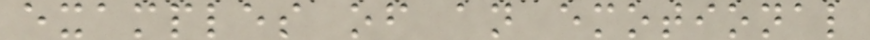examples of an emotional
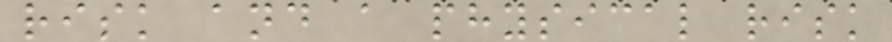risk and a physical risk
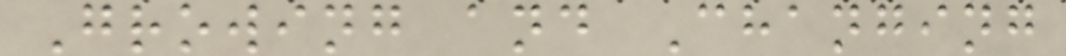Growing and Changing
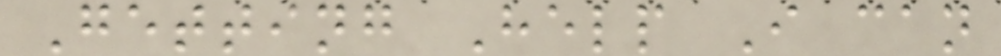Getting Help I can
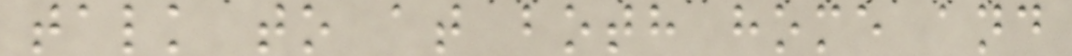talk to at both home and
